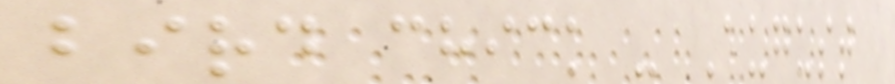bird chick - August
